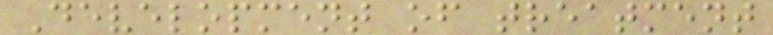Development of treatment
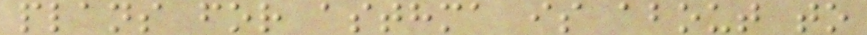plans for asthma is about to
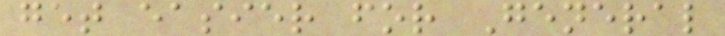get easier for General
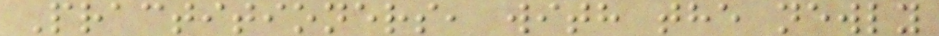Practitioners, with the newly
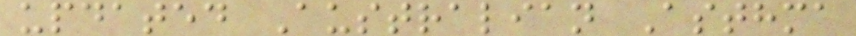updated Australian Asthma
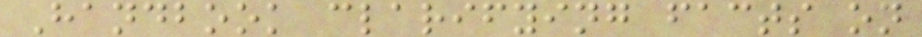Handbook clarifying facts on
